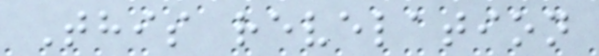This revelation
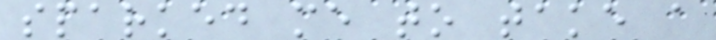sparked me to take a
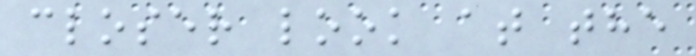closer look at the
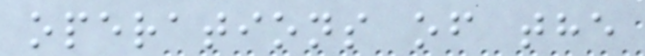operations of the
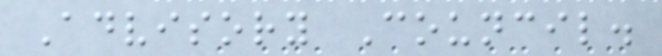Advisory Council.
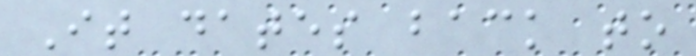It dates back to
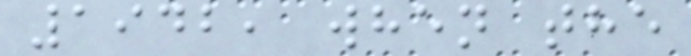1942, when the
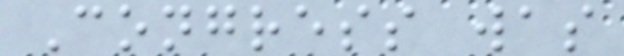Congress was
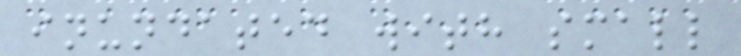inundated with small
